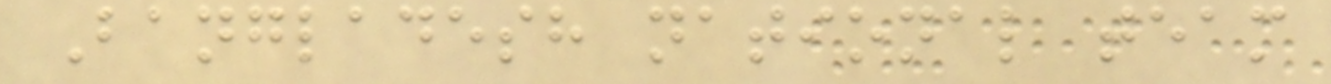Bangladesh national team
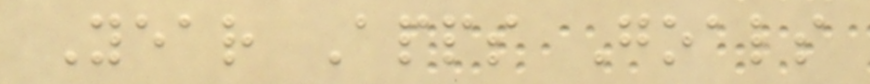Year Apps Goals
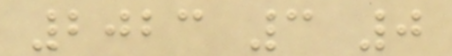2023 3 0
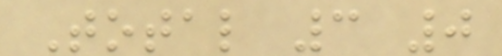Total 3 0
